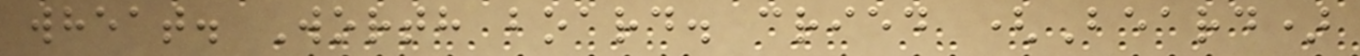wheat. Worth board. cried (Beard)
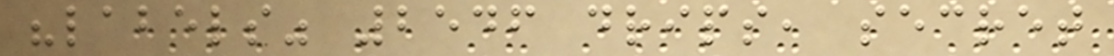"labels" 2546 drips, secret
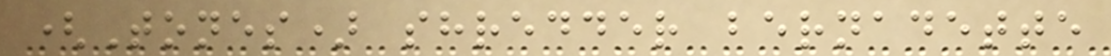(Tones) shredder bernadette
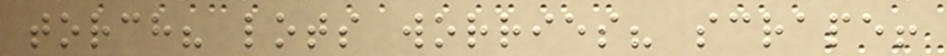torch? lots worries? scrape!
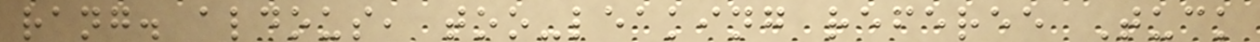rang. aldous, too-leaking referee Tuck
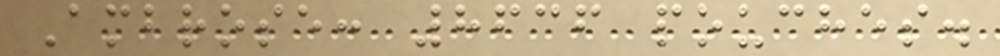Ambrose: 8636 pouches.
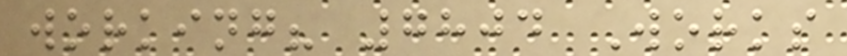working? 7804 Works
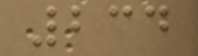234
